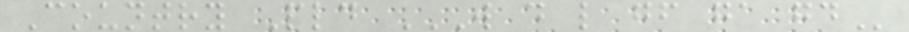Country Pld W D L GF GA GD
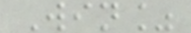Win%
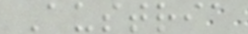Austria
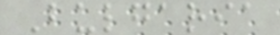Bulgaria
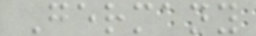Germany
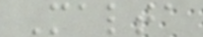Malta
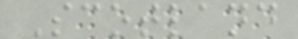Scotland
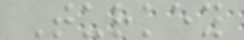Turkey
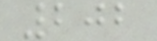202
